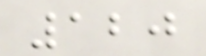120
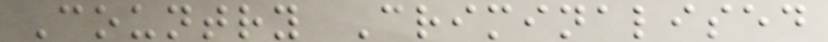Country Criminalised
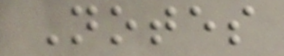Notes
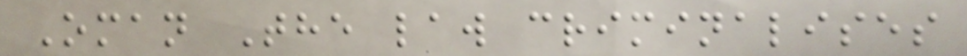Oman The law criminalises
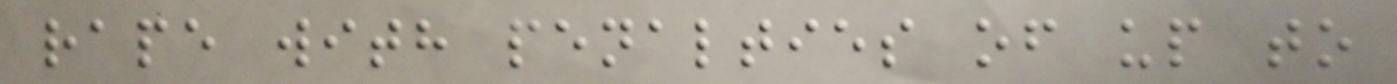rape with penalties of up to
